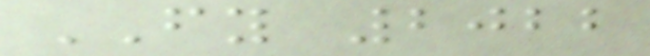FY 2022
